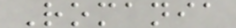Romania
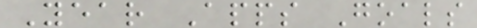Year Apps Goals
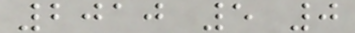2010 5 0
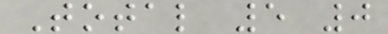Total 5 0
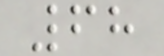68
